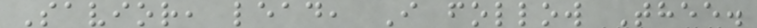Savior, lead, I follow Thee.
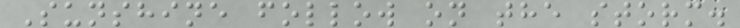Sunshine follow on the storm.
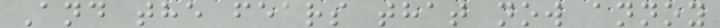And the fears that now annoy
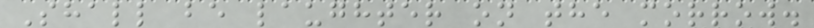Shall be laughter on the morrow.
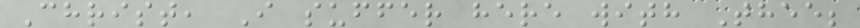Christ, I suffer here with Thee;
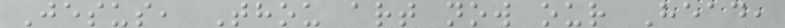Jesus, Thou art now our Head,
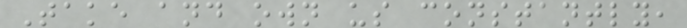Take and own us constantly,
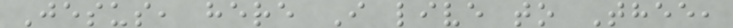Jesus, here I live to Thee,
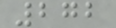272
